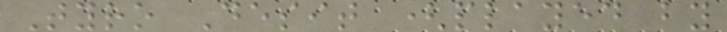Tyro Desit (played by
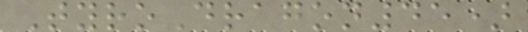TyroDragon45)
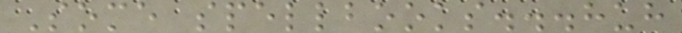Some spellbooks...huh
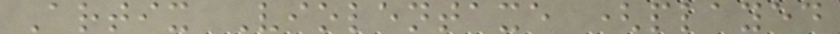Artix Violentaxe (played
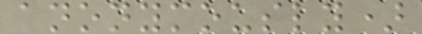anonymously)
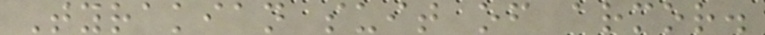Tyrakian suit of armor.
